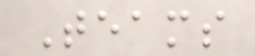Teams
